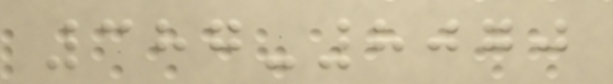387-8070
